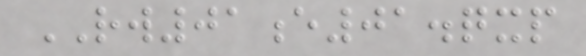RW01e01.qxp
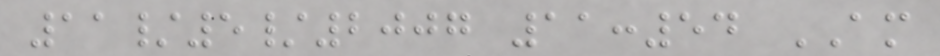11/5/2007 11:54 AM
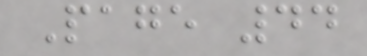Page 44
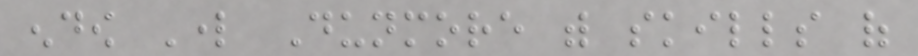endow Lord Dunmore with skills of
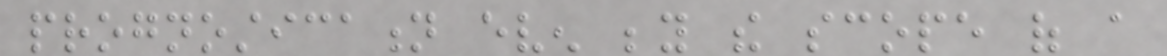prognostication even beyond the scope of a
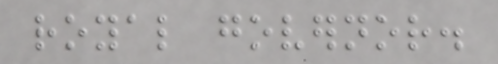royal governor.
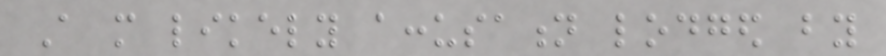A more likely accusation lodged by
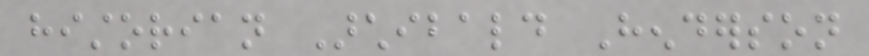historian Archibald Henderson
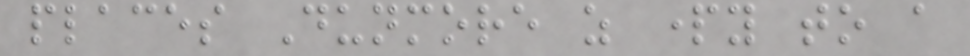places Dunmore as party to a
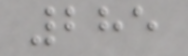285
